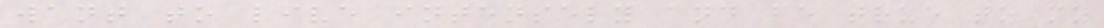want to live intensely and be true to my
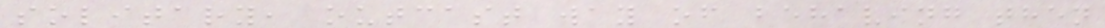solitary, outcast way of behaving then
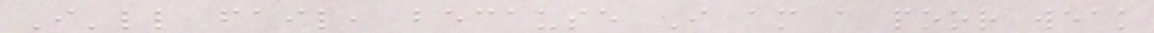I'll fail, because I am a poor weak
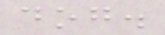dog.
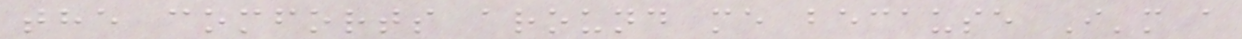the comforts around me because I'm a
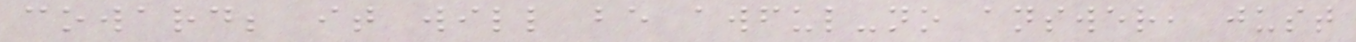coward; it will be awful-no answer, just
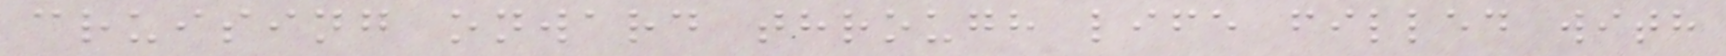cruising onward through life filled with
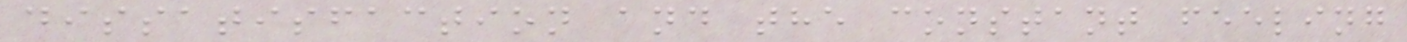dissatisfaction and the constant feeling
